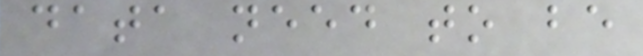data need to be
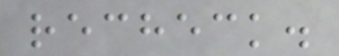recheck.
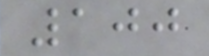100
